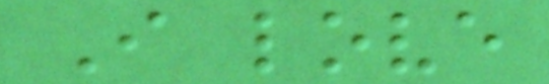I love
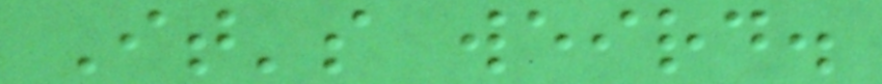It's weird.
